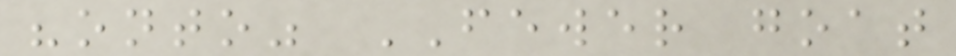"onto" FEWER goat
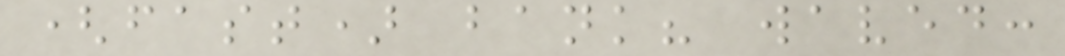(fast) bank? waved:
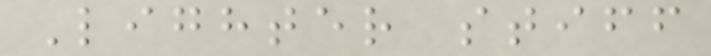Lighter stiff
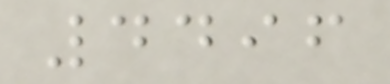4496
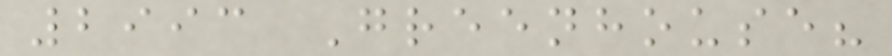2993 Greenhouse?
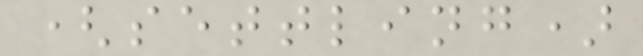(settling)
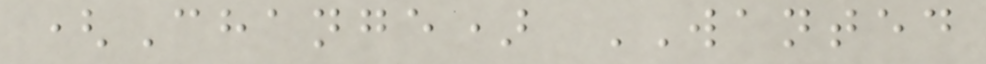(Change) WANTED
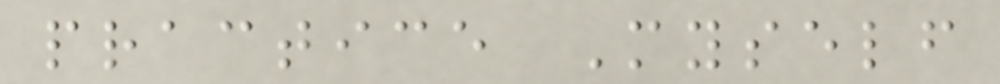practice Myself
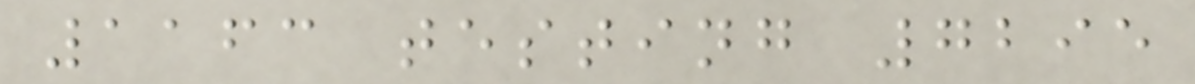1163 testing 7295
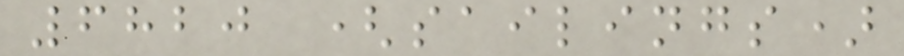6820 (sailings)
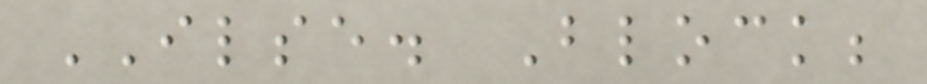ILSE. Block;
